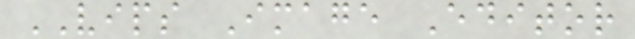VIPS Image Editor
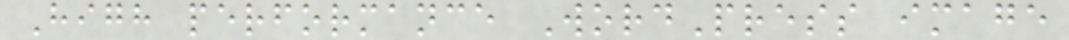High performance WordPress image
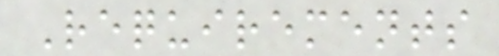Requirements
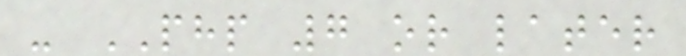- PHP 7 or later
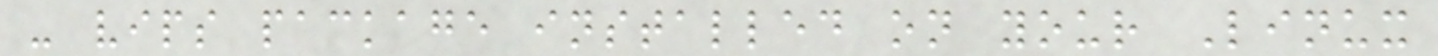- vips package installed on your Linux
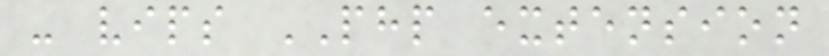- vips PHP extension
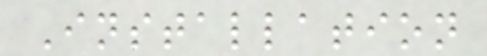Installation
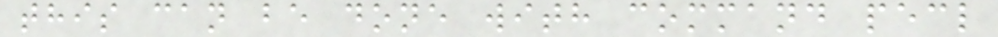this can be done with command pecl
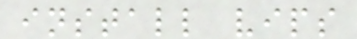install vips
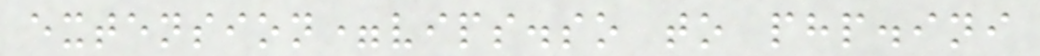extension=vips.so to php.ini
